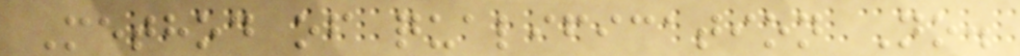Method of qualification No.
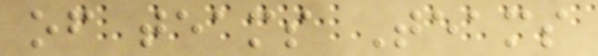of teams Teams
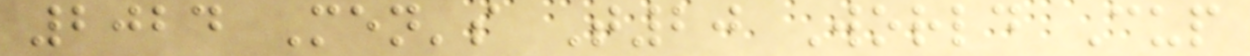2024 Men's T20 World Cup
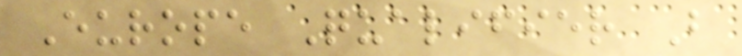Europe Qualifier B
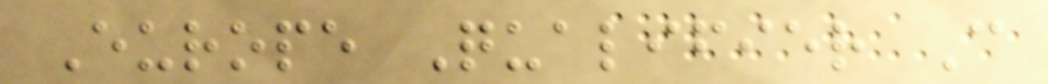Europe Qualifier C
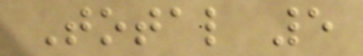Total 5
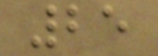25
